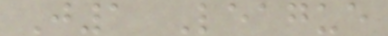J1 League
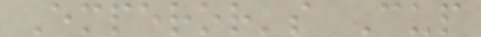Emperor's Cup
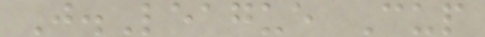J.League Cup
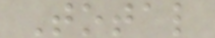Total
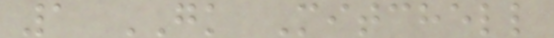1 GK Mitchell
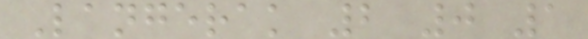Langerak 2 0 1
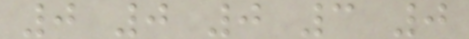0 0 0 3 0
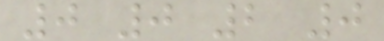0 0 2 0
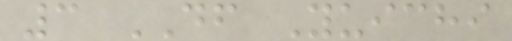3 DF Yuichi
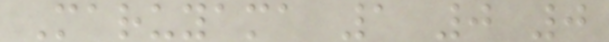Maruyama 1 0 0
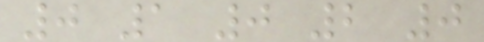0 1 0 2 0
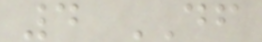4 DF
